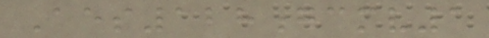Aes128gcmv1
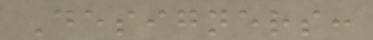Designers:
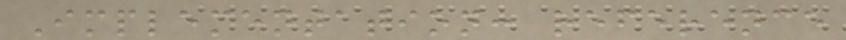Implementation: reference
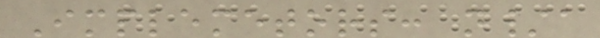Implemetors: n/a
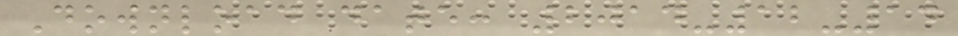Download date: 2014-12-14
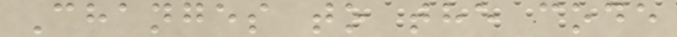Changes to the code
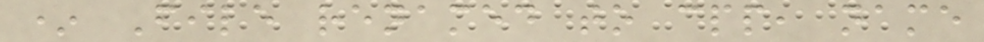* File renamed to cpp, name
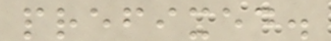prefixed.
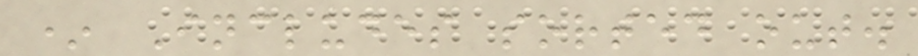* Includes sorted out.
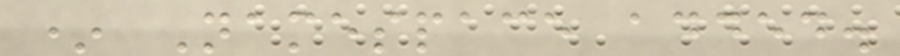* Namespace added.
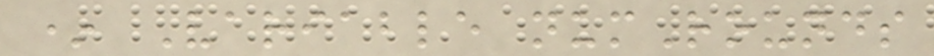* Variable numRounds
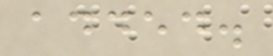added.
